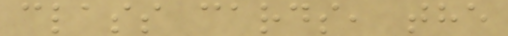class cards, the
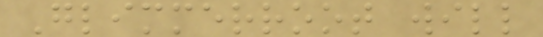Glimmerroot will
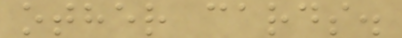other cards.
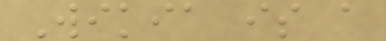Wikia is a
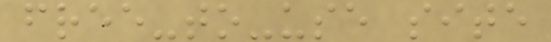free-to-use site
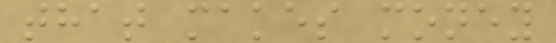that makes money
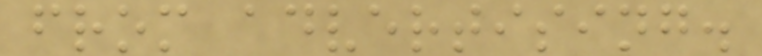from advertising.
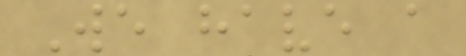We have a
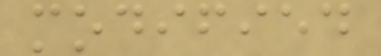modified
